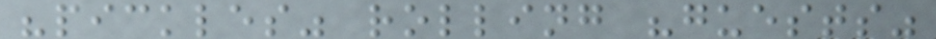"pickles" rolling "guests"
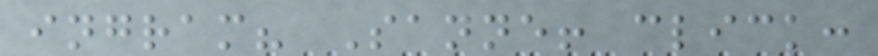ingram? Sanne! click:
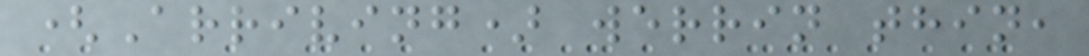(Arriving) werrin thin,
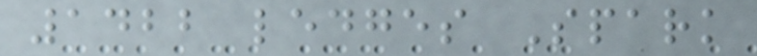1422 ledges Spark
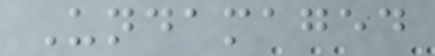Undamaged
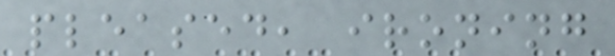pleased, ironing
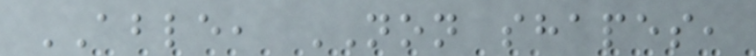ABLE, NON shapes,
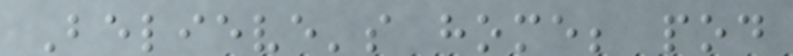Believe's home; pod
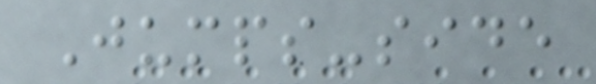Jumps-side
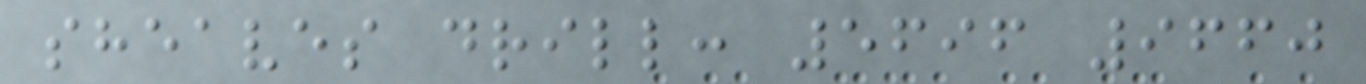sheaves drill: 5696 9660
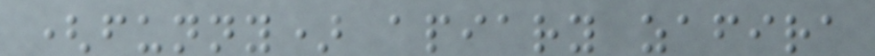(funny) apiary zafira
